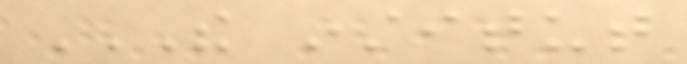THE INSTITUT
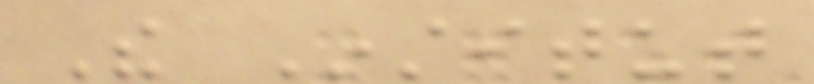The Institut
